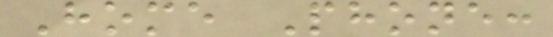Home Phone:
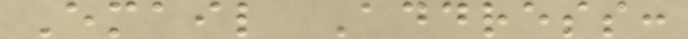Email Address:
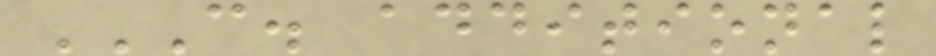C. ADDITIONAL
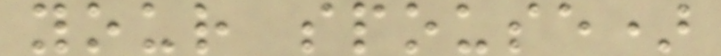your spouse)
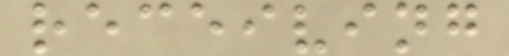receiving
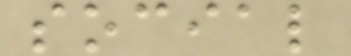social
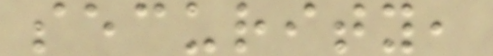security,
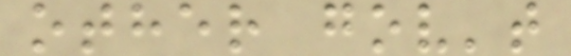other gov't
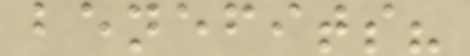benefits?
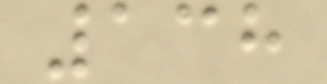138
